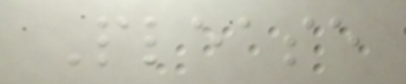Please
